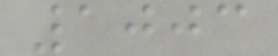1003
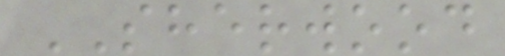SHERWOOD
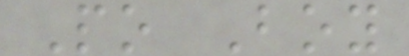Po Boy
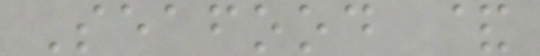Seafood &
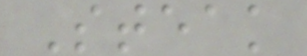Steak
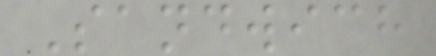Sandwich
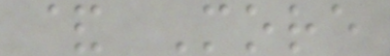& More
